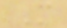M
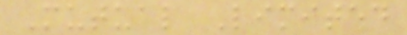Mutual Limited
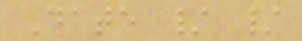Date / /
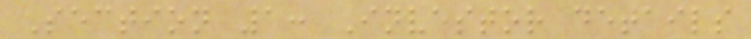Section 1: Investor details
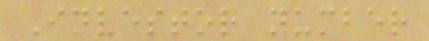Investor number
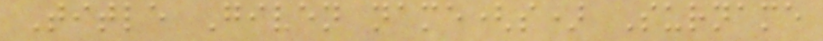Title Given name(s) Surname
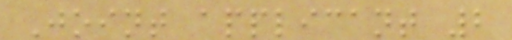Joint applicant 2
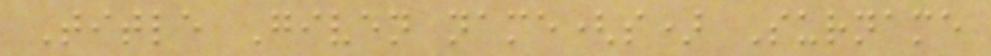Title Given name(s) Surname
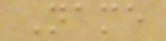Name
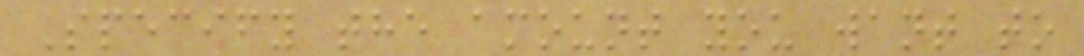Specify the amount you want to
